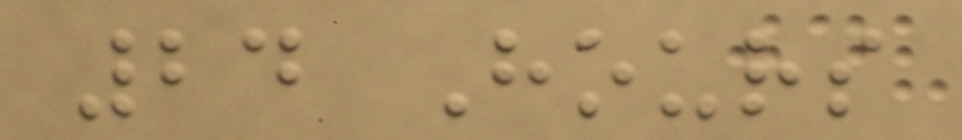24 Hours
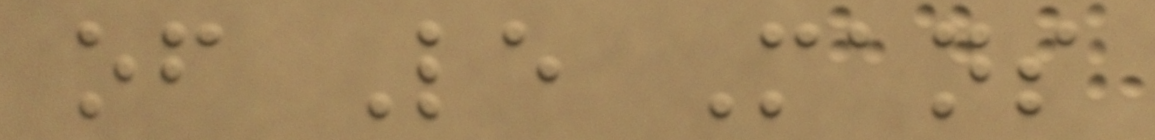of Le Mans
